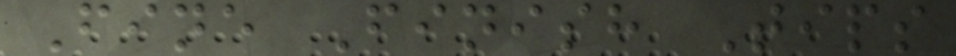Fine Finish Tips
